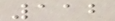112
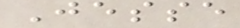Jesse
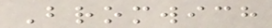Bromwich
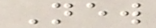New
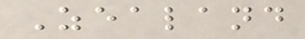Zealand
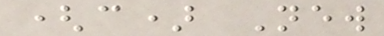(c) New
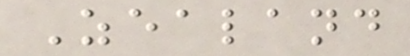Zealand
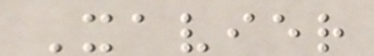Xavier
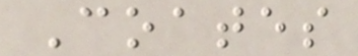Coates
